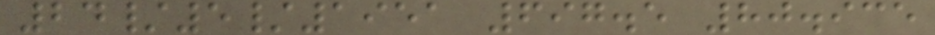24/5/1951 697.5 80.935
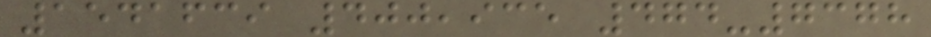1541639 400,935 474-7378
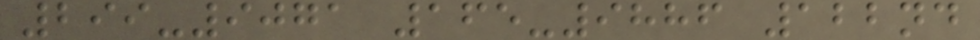299-9071 165-9886 122nd
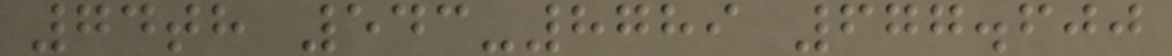74th 543-8789 677.600
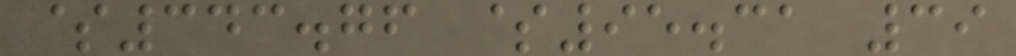$343.76 $95.31 39
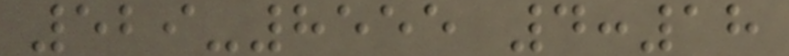529-8555 4:18
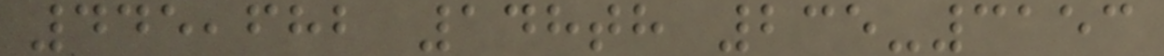445,682 148th 235-3153
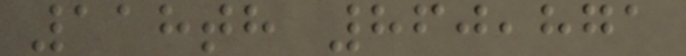118th 860,871
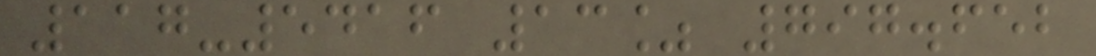117-5416 13% 797.652
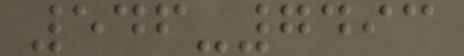546-7493
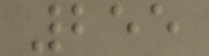255
